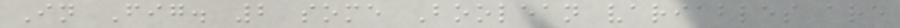In Fig. 2 some Boolean variables are
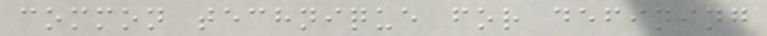common technique for defining
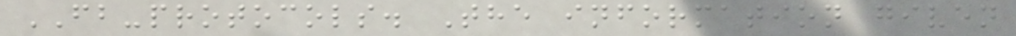FB-protocols. The information given
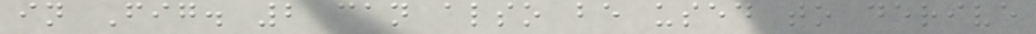in Fig. 2 can also be used to derive
